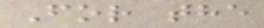For the
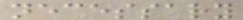necessary
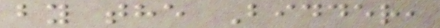by the Bidder,
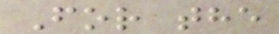For the
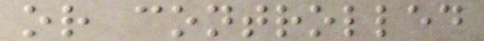or controlled
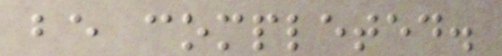be completed.
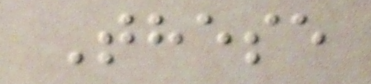These
